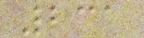231
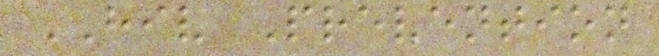HIV Prevention
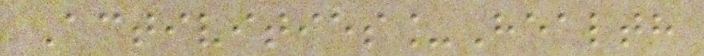Activities_Health
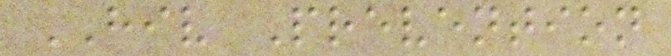HIV Prevention
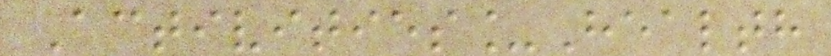Activities_Health
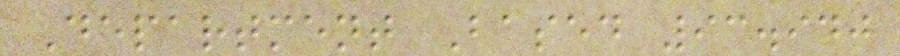Department Based 93.940
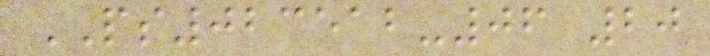PS023512-06 20
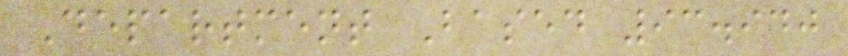Department Based 93.940
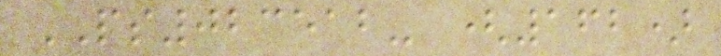PS023512- (162)
